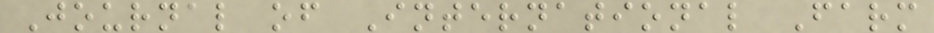Journal of International Farm
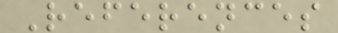References
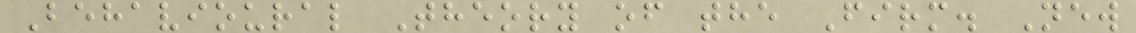Behavioural Theory of the Firm. New
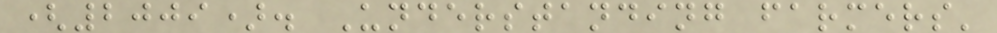(2009). Understanding farmers'
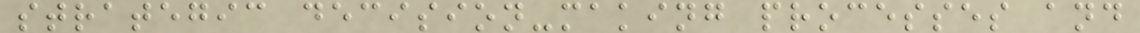strategic decision-making processes and
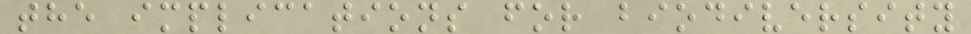the implications for biodiversity
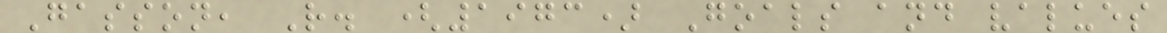Gasson, R. (1973) Goals and values
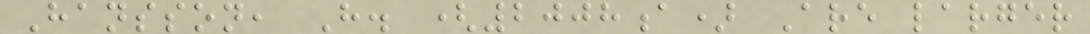Hansson, H. (2008a) Are larger
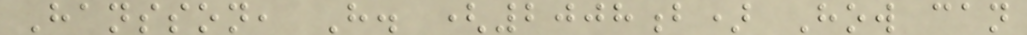Hansson, H. (2008b) How can
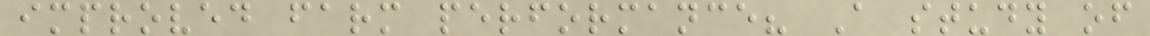improved farm performance? A study of
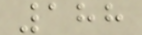188
